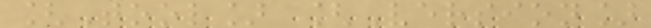[Tool] [Version]
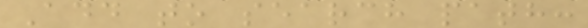Add to search path:
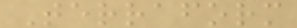Terraform
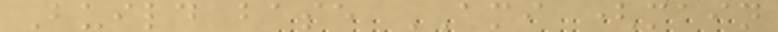Build base AMI (main
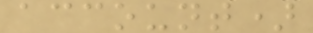account)
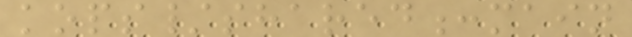kops/shared:main
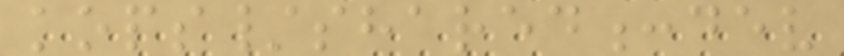kops/shared:dev
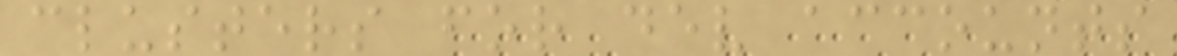clusters for dev accounts
